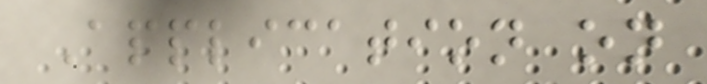Application on
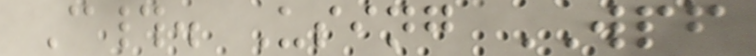C#. Using WPF
